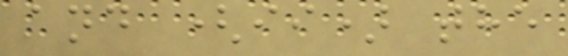and (ii) the
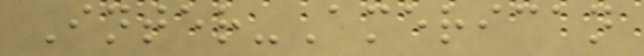Inter-American
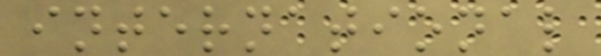international
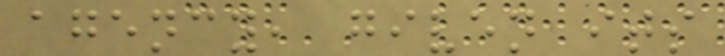agency, given its
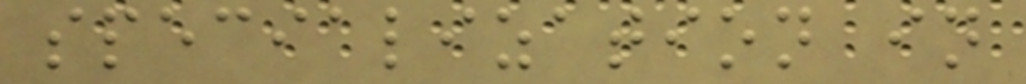specialization in
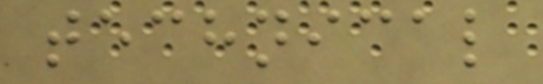technical
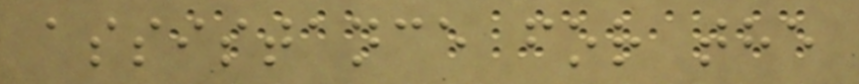assistance for the
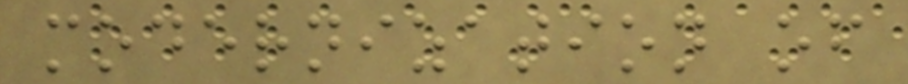modernization of
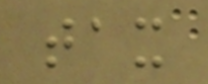tax
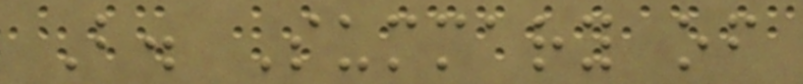B. Summary of
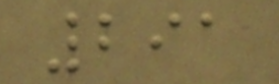291
